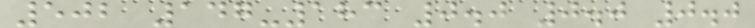502 147-183 0.0 0.0 0.0
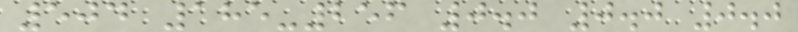504 185-256 0.0 0.0 0.0
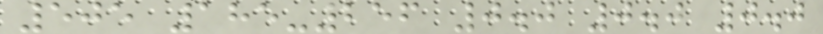505 185-256 0.0 0.0 0.0
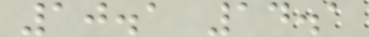10.1 14.1
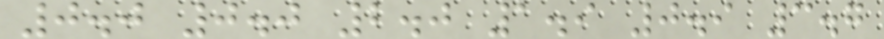0.0 0.0 2.0 1.9 0.9 3.7
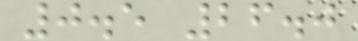0.5 26.0
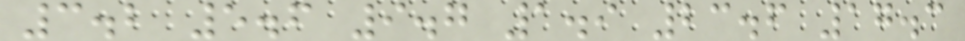3.2 5.6 9.7 1.9 23.6 17.3
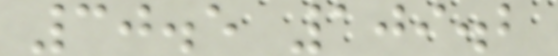30.5 109.2
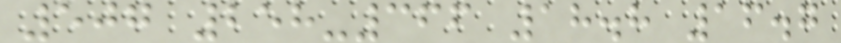507 258-366 18.8 16.7
